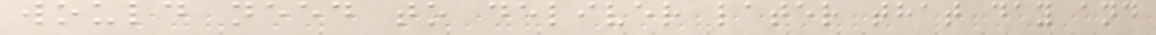would need to deliver later that day and
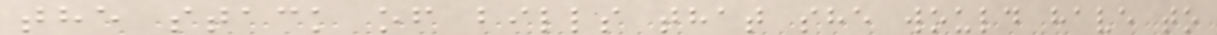the stack of bills that she would have to
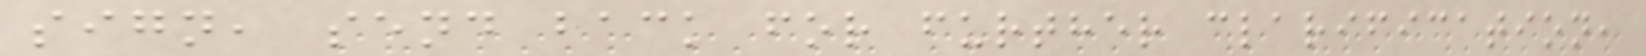sign, send back for further clarification,
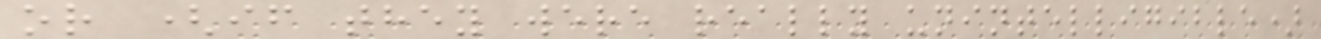or (if they were really unintelligible)
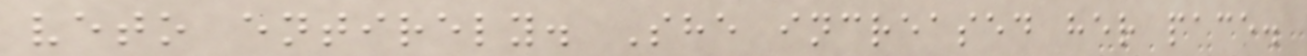veto entirely. She increased her pace.
